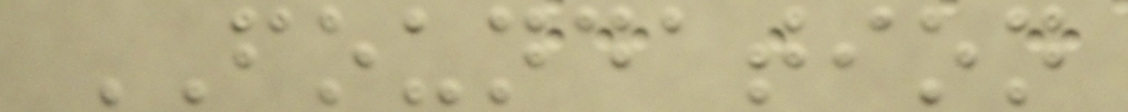FOUNDATION
